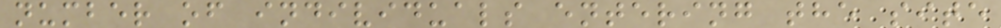number of individuals entering the site
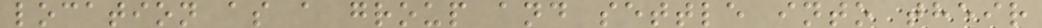location as a group and settle into their
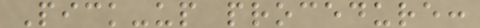Pick-up procedure:
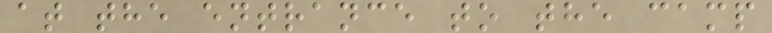at the entrance to the camp
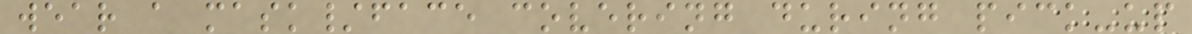wear a mask/face covering during pick-up
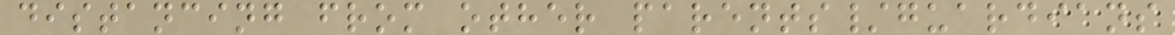distancing from other parents/guardians
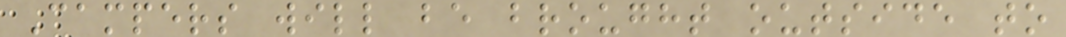Campers will be brought outside to
